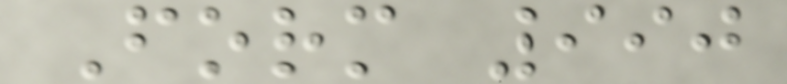Form 990
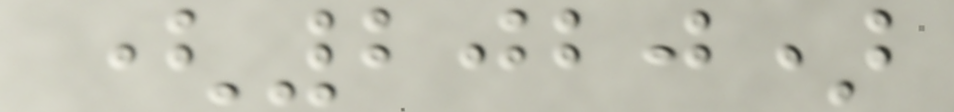(2020)
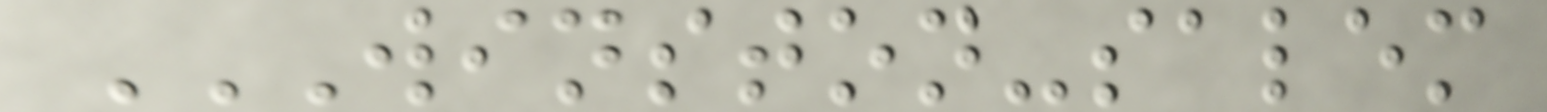WINSTON-SALEM
